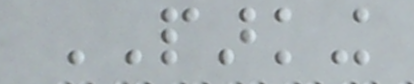PARKING
